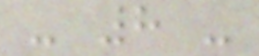- 8 -
